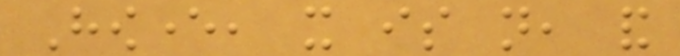However, it is not, and
